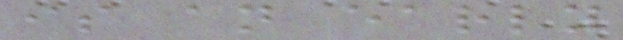is an early
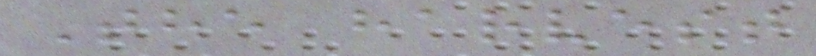The harvest
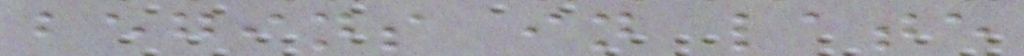begins in late
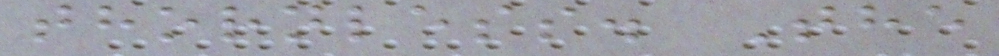thornless. The
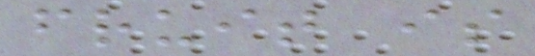fruit is
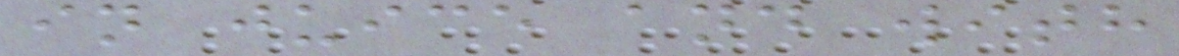in juice and with
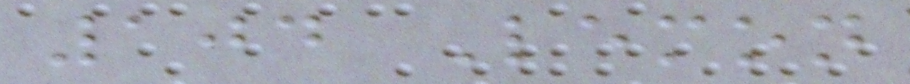104 Lemon
